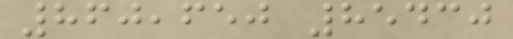860,650 85430
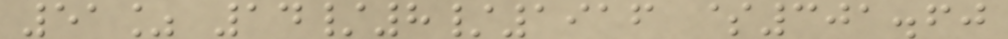51% 14/8/1916 $301.60
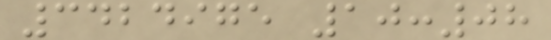3424975 10:08
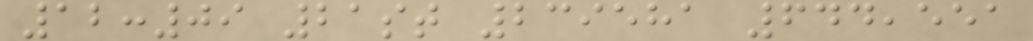12:09 21st 239581 644,551
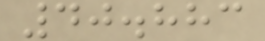40.883
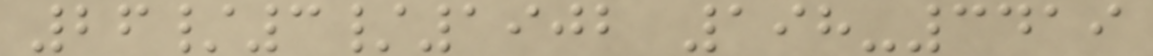26/3/1902 198-3419
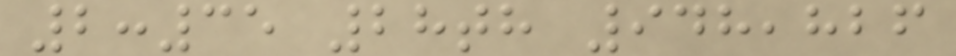2:35 28th 948,826
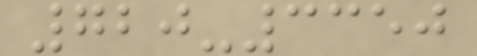720-3350
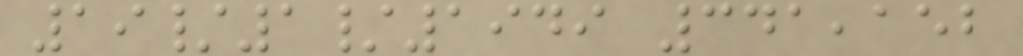19/1/1949 341,152
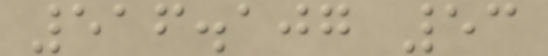516.107 53
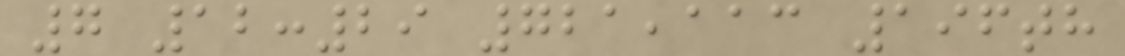7 12:29 721,113 196th
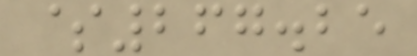$267.25
